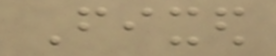Fixed
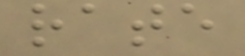rate
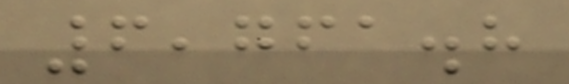6,761.8
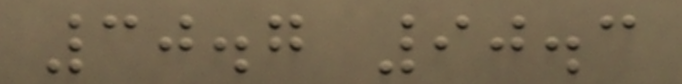30.7 90.3
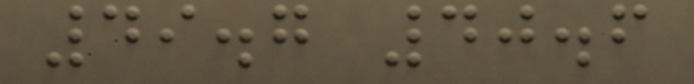49.7 40.6
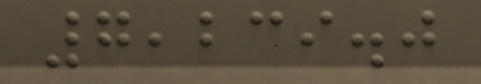7,239.0
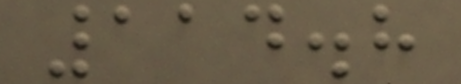114.8
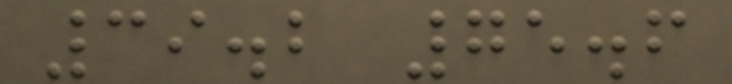39.2 75.6
